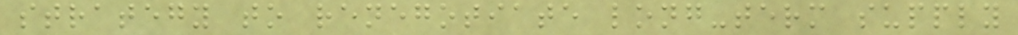strategy to renegotiate long-term supply
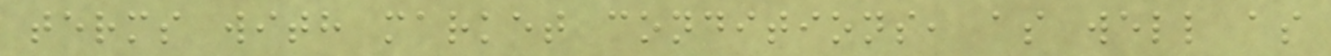terms with market conditions, as well as
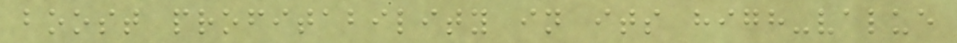boost profitability in its high-value
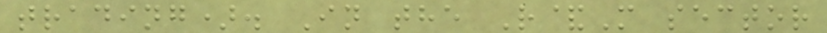trading). In the R&M sector
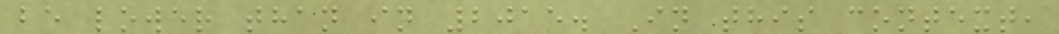be lower than in 2015. In this context,
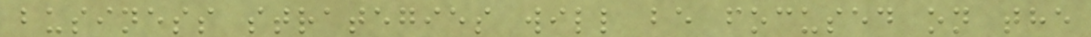business strategies will be focused on the
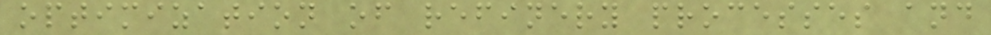optimization of refinery processes and
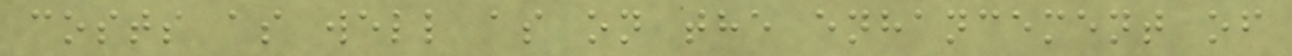costs as well as on the enhancement of
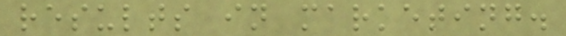results in marketing.
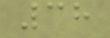38
